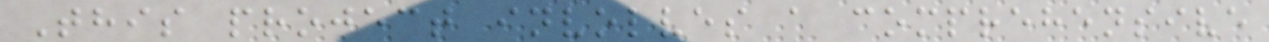This project involves a comprehensive
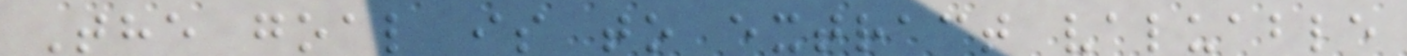The goal is to extract valuable
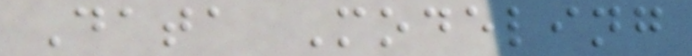Data Modeling
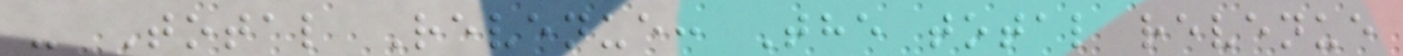- Total Revenue: The total revenue
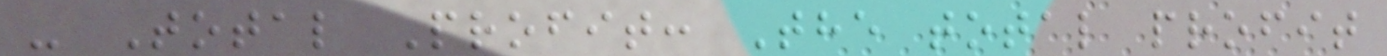- Total Profit: The total profit
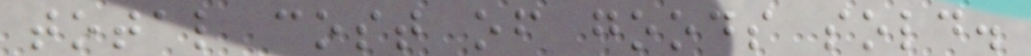total cost of goods sold.
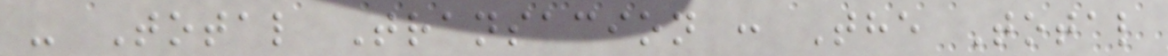- Total Transacion : The Total
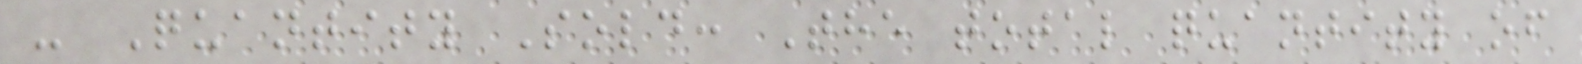- Quantity Sold: The total quantity of
